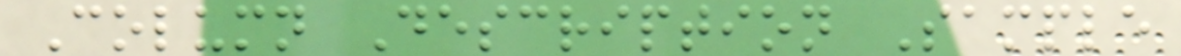Column Description Sample
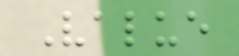Value
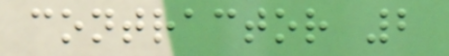contractor 2
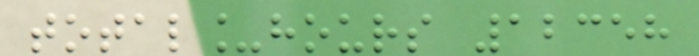total_hours 12358
